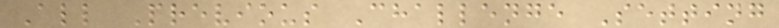All Previous Challenge Setting
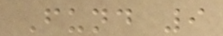Fund 9
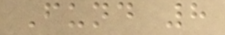Fund 8
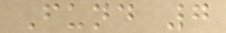Fund 7
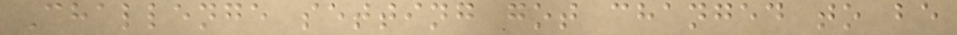Challenge setting got changed to be
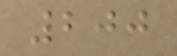200
